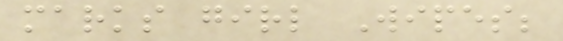marks girl Wipes;
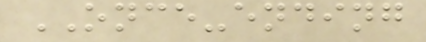ONCE-ending
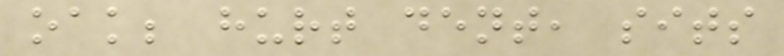oak; hurt dent, sits
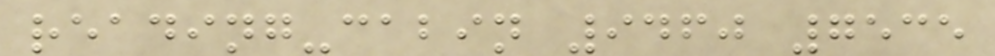reading-cabin 9460 7535
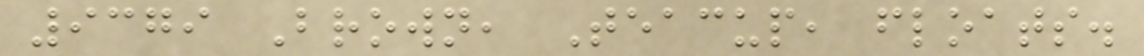9379 Brown, Teacup, floats.
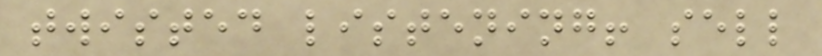twisted listening! sell
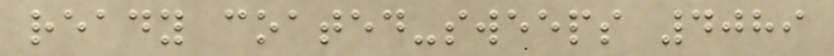ready coated-sweeps 4089
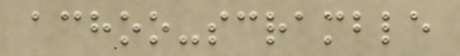achoo-scramble
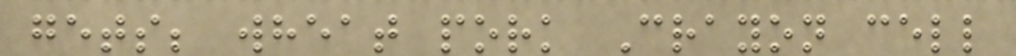gets; wheat pork Crayon cell
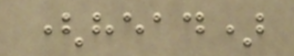(head)
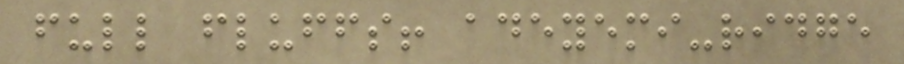full fluffs! adeyemi-ridge
